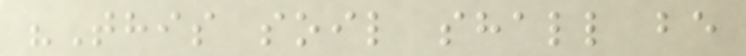"This soil shall be
